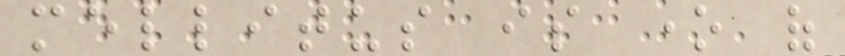mellitus is one of
